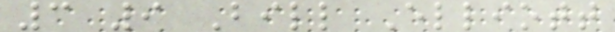3 9 Bill Elliott
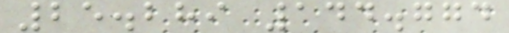25.289 144.774
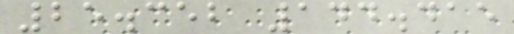25.352 144.415
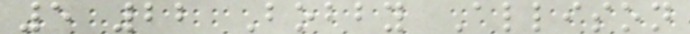5 22 Bobby Allison
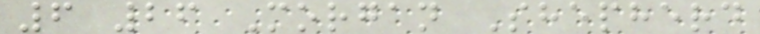6 26 Morgan Shepherd
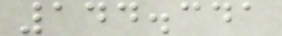144.341
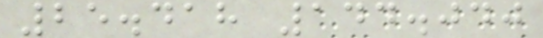25.418 144.040
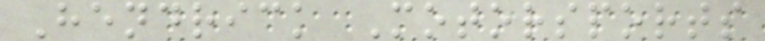Hendrick Motorsports
